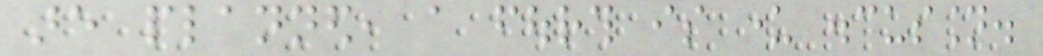are planned, a fourth is under discussion.
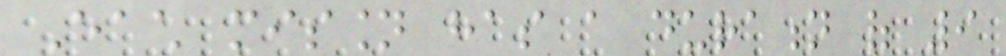Each mission has a duration of 9
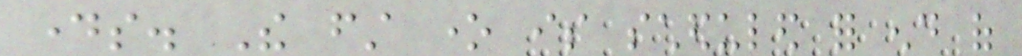days. The first one is scheduled for end of
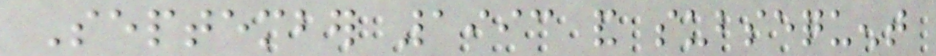September 1993 and subsequent
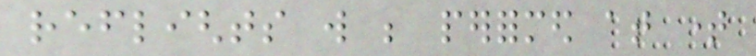reflights will be performed at time
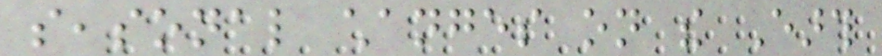seasonal changes on the Earth
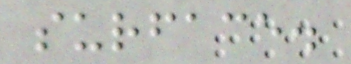surface.
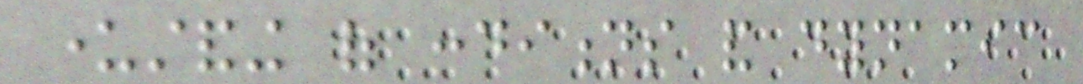understanding of conditions and dynamic
